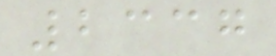2337
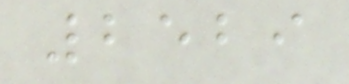2529
